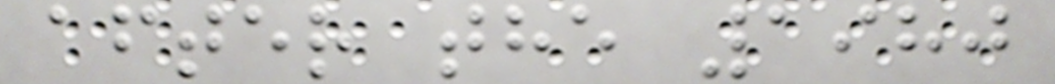after the 1980
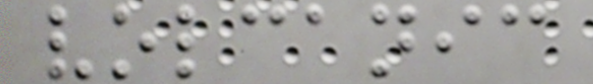volcanic
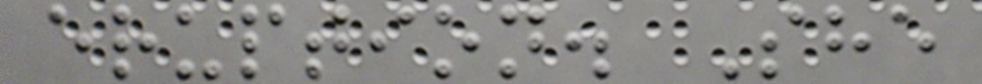eruption. She
